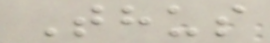Thus
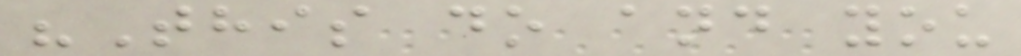"This do and you
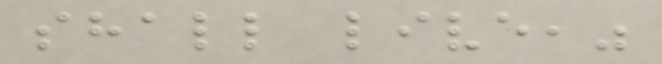shall live,"
